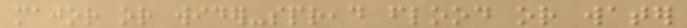major or wider-spread flood or water
